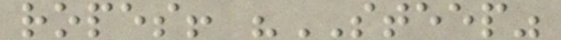ropes! "STEEP"
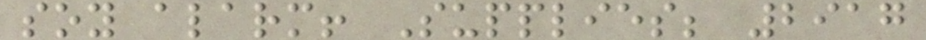soy alarm! Supplies; 2917
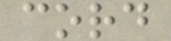cord
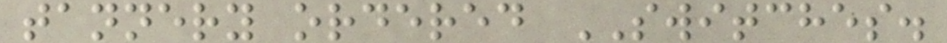tannery ordered SWITCHES.
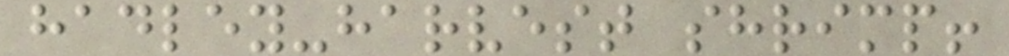hadley-harvest shrimp!
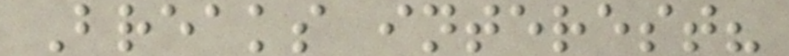Breaks interest?
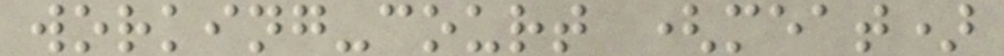working-court (meat)
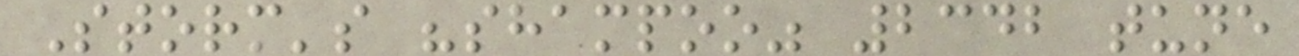Storm's "shampoo" 2342 tune
